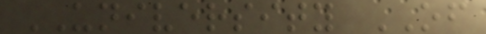UNIVERSITY OF
